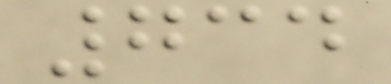734
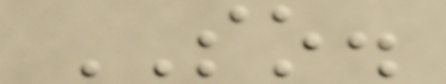SO.
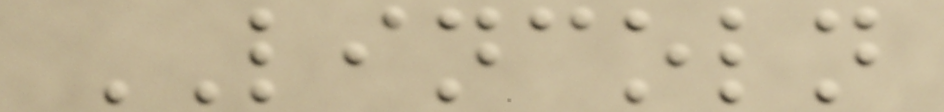LINCOLN
